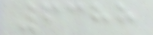6388
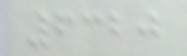6320
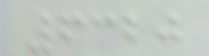6320
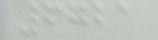6721
